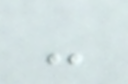-
